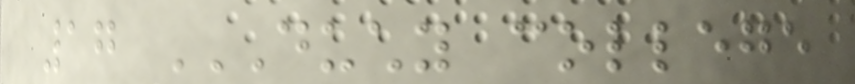17 DUCHY COLLEGE
